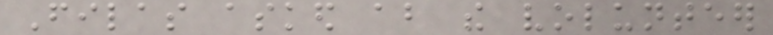Filas asked about the volunteer
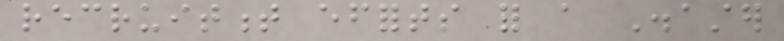recruitment efforts for a Disaster
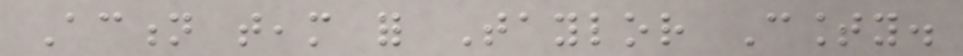Action team for Taylor County.
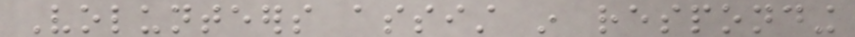Volunteers assist in responding
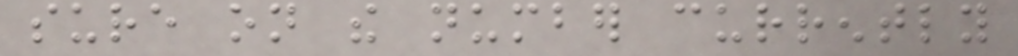sure on the number currently
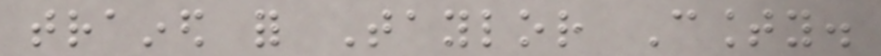trained for Taylor County.
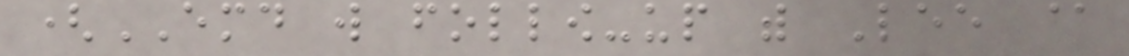(EMD will follow-up with Lee @
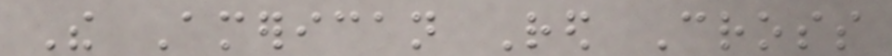The American Red Cross
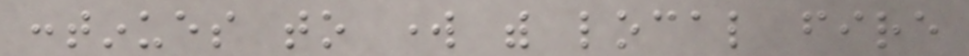continues to work with local fire
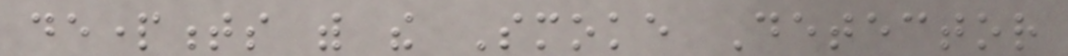departments with the Smoke Detector
